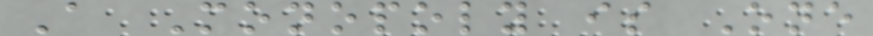A Monopoly is One
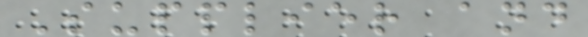Supplier and
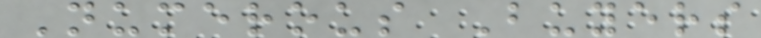Numerous Buyers
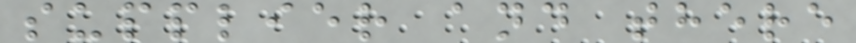supplier and there
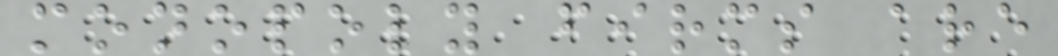monopoly firms are
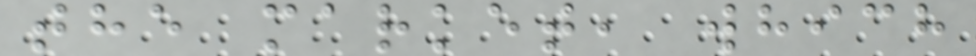the market, which
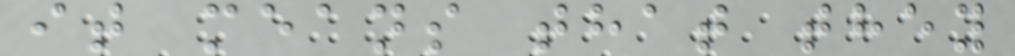it means that they
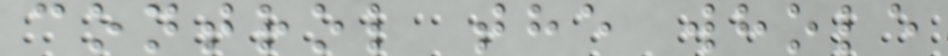control the whole
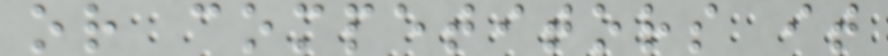or competitors it
